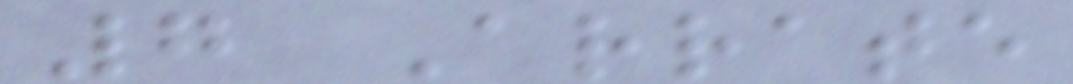7 Arrate
